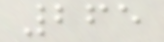265
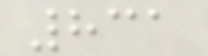831
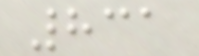831
